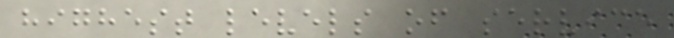highest levels of service
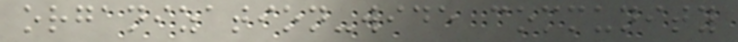organization-wide community
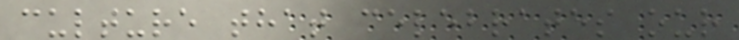culture that celebrates our
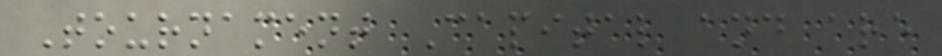Tournament Capital and are
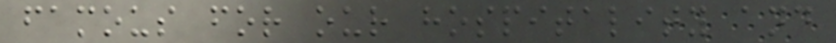famous for our hospitality and
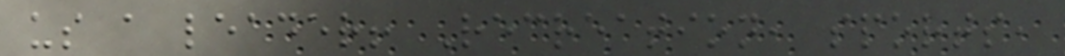us a leader! Recreation, sports,
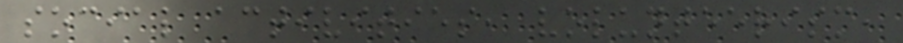social activities, volunteerism,
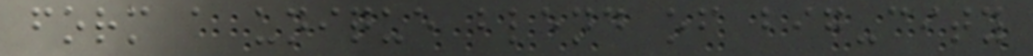form a unique blend of big-city
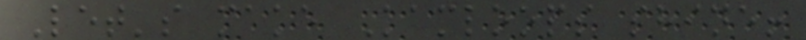Let's make Kamloops shine!
